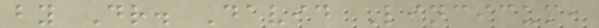by Dr. David Lincicum,
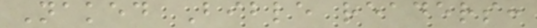Naked Bible readers:
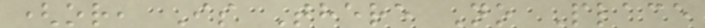(or, Is There No Place
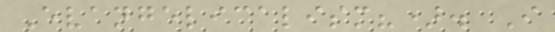Evangelicalism?). I
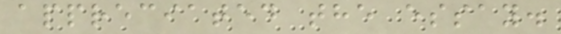appreciated the essay.
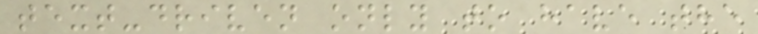text-driven only to have the
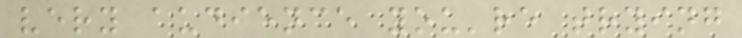very audience you're trying
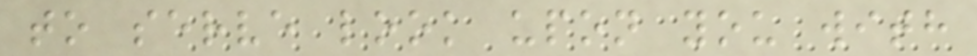to serve look upon you with
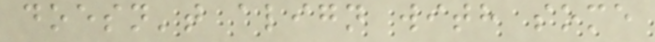doesn't align with some
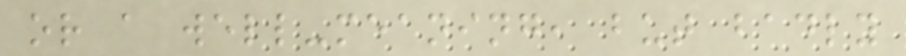or a well-meaning, but badly
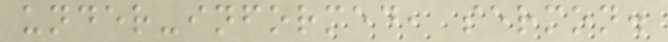under-informed, sermon.
